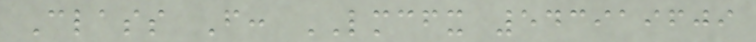Class F: LMCFX 543919609
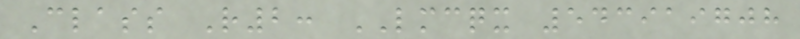Class R2: LMCQX 543919708
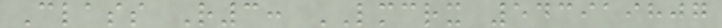Class R3: LMCRX 543919807
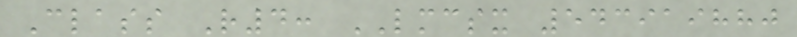Class R4: LMCSX 543919880
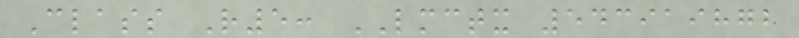Class R5: LMCTX 543919872
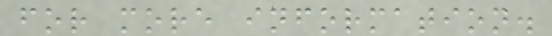for more information.
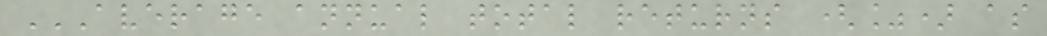AVERAGE ANNUAL TOTAL RETURNS (%) AS
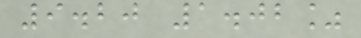9.20 1.02%
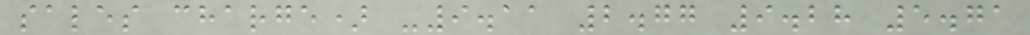sales charge) -9.11 2.77 9.28 5.71
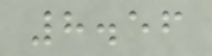8.56
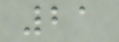21
